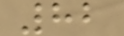82
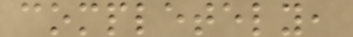completely,
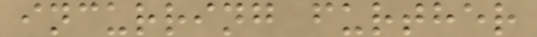incurring further
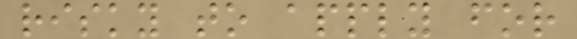risky to apply for
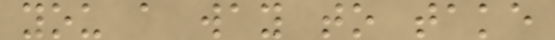you a way to take
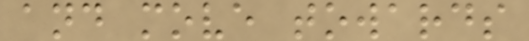and move towards
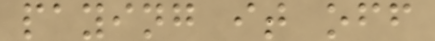paying it off
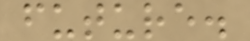future.
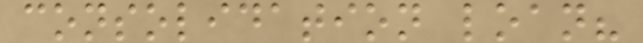consolidation loan?
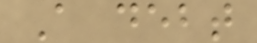A debt
